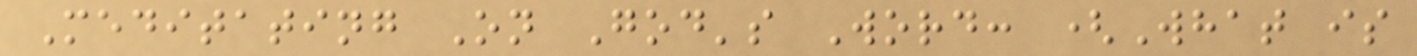Meditating On God's Word: (What is
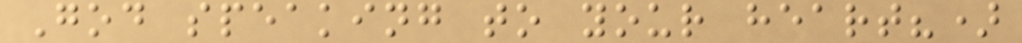God speaking to your heart?)
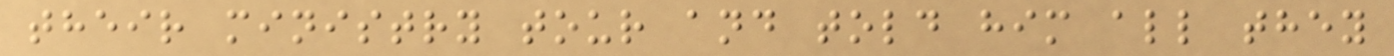their ministry tour and told him all they
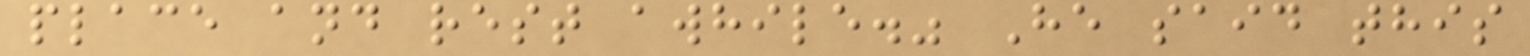place and rest awhile." He said this
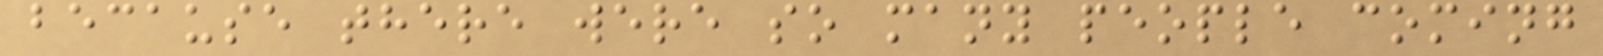because there were so many people coming
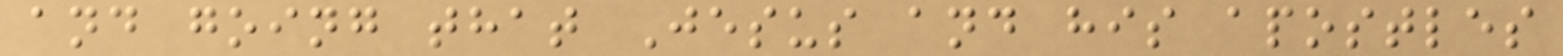and going that Jesus and his apostles
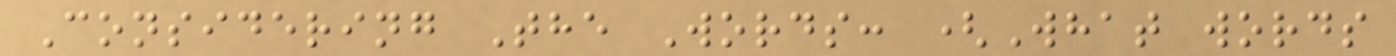Considering The Words: (What words
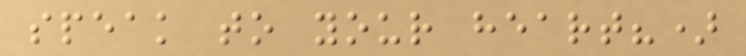speak to your heart?)
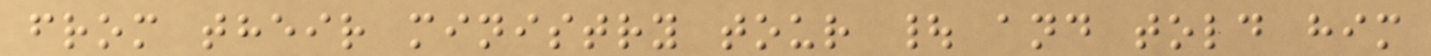from their ministry tour | and told him
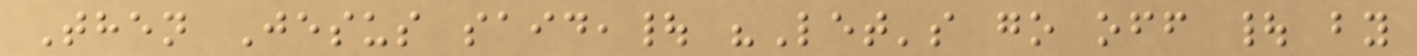Then Jesus said,| "Let's go off | by
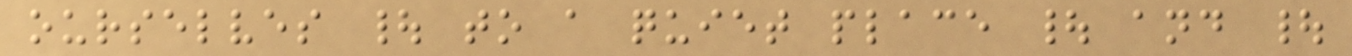ourselves | to a quiet place | and |
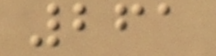261
